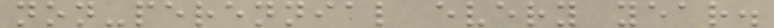non-perennial every year.
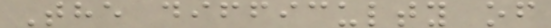The difficulty of
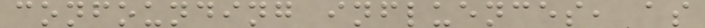confounding influences, as
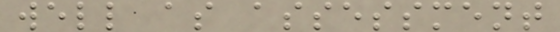well as assessment
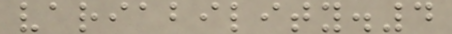variability.4
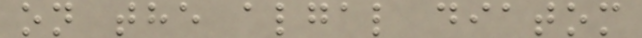on the algal diatom
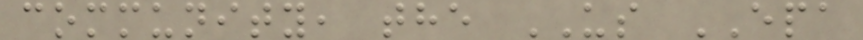community, the US EPA
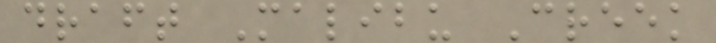draft Malibu Creek
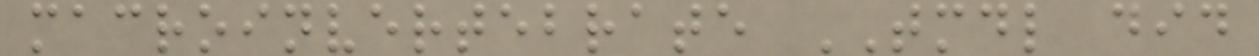macroinvertebrate TMDL did
